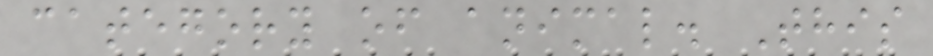category of animal. This
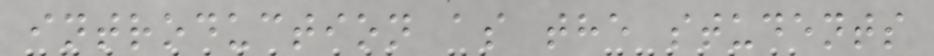introduction as the students
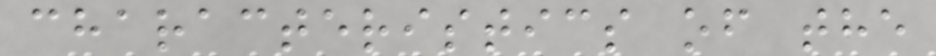characteristics of the
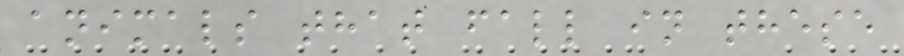animals that fall in these
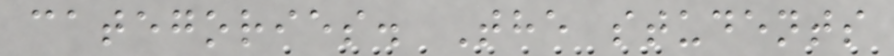categories. The students
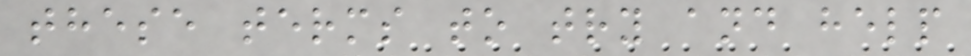these terms to try and help
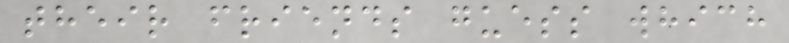their friends guess which
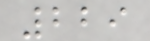229
